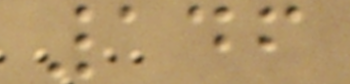146
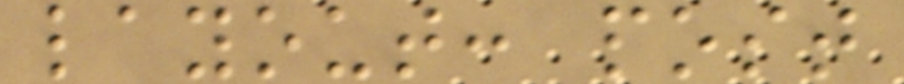layout: post
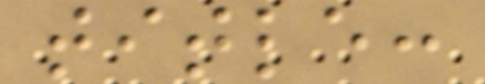title:
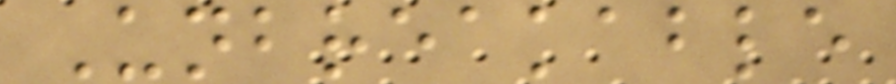Unbreakable
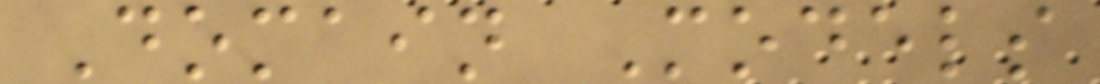Domain Models
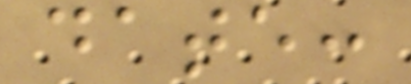date:
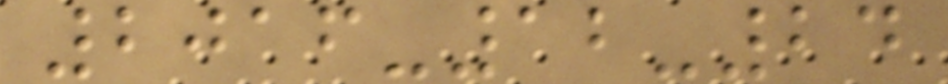2016-12-24
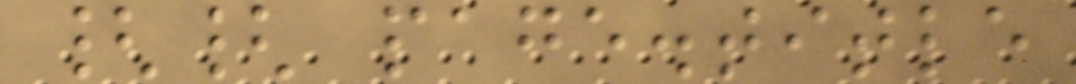{{ page.title
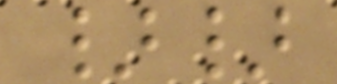}}
